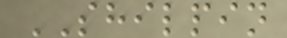SHILPIN
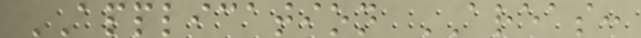APPLICATION AREAS:
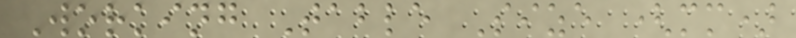Working Table Size (mm)
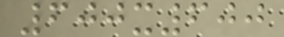600x600
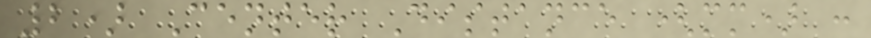2) Center Distance (mm) :
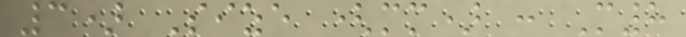3) Size (mm) : M8
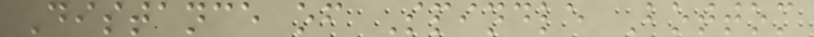Distance of Spindle Bottom
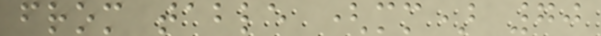from table (mm) 70
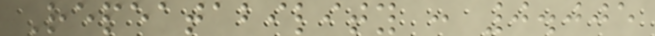Repeatability : 0.005
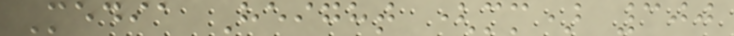Media Height (mm) 300
